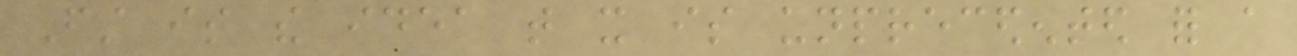First is the idea that it is unprecedented for a
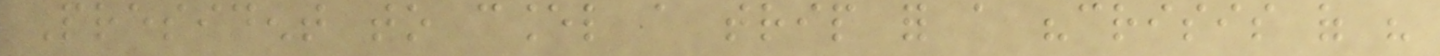President to cancel a trip for a "crisis of his
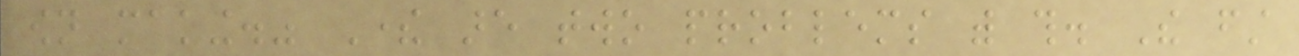own making." There are two problems with this. The first
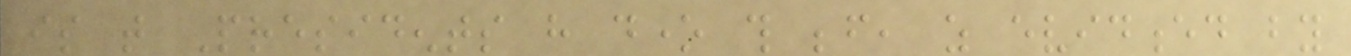is that Presidents have done this before, as evidenced by
